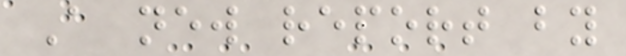A new report by
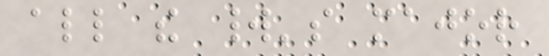all the world's major
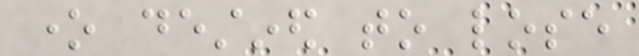one destined to lose
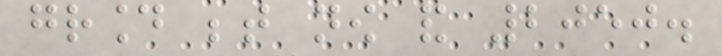ground between now and 2050.
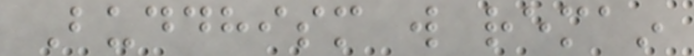Buddhism will remain
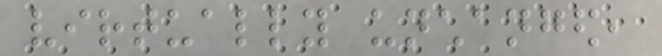virtually unchanged,
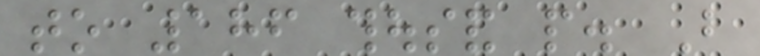to 186 thousand people. But
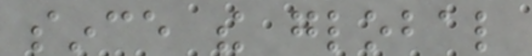since the global
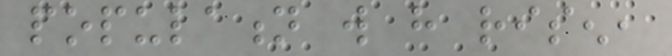population will have risen,
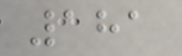181
